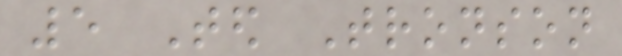5 Ted Tronson
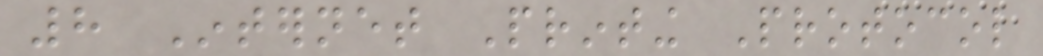8 Internet Printing Protocol
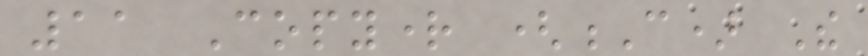11 Copyright (C) The
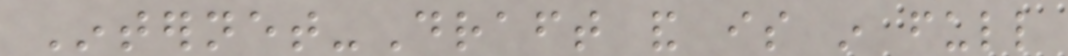Internet-Draft and is in full
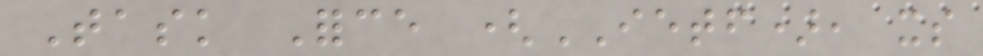Task Force (IETF), its
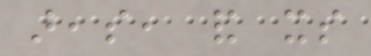areas, and its
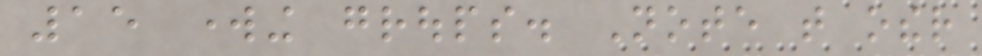15 working groups. Note that other
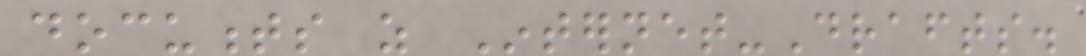documents as Internet-Drafts.
